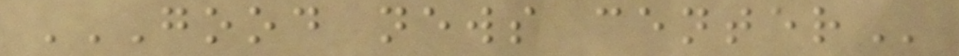GOOD NEWS CENTER
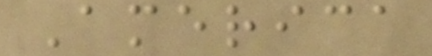America
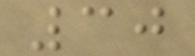30
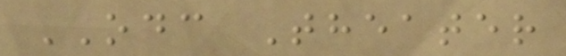ODC Theater
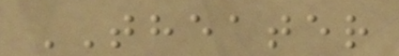THEATER
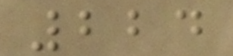224
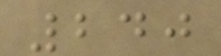240
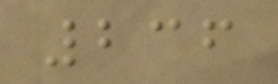236
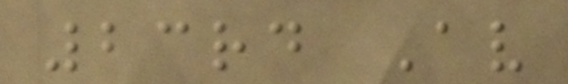23rd Av
